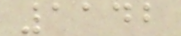1142
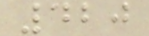420
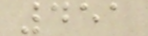451
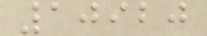10920
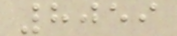8059
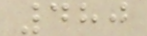480
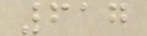617
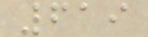619
